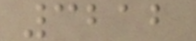3212
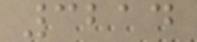3214
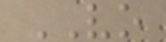VO
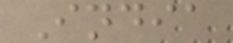India
